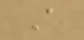A
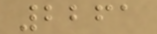2261
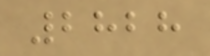2828
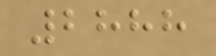2888
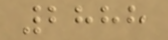2888
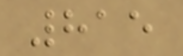815
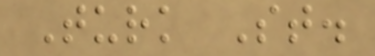Turk St.
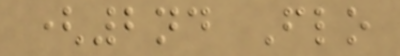(2nd Flo
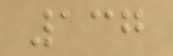137
